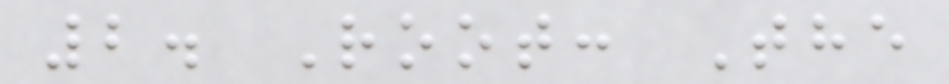2. Root: The
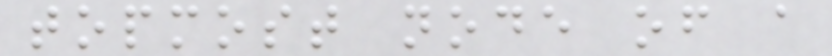topmost node of a
